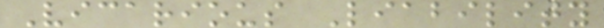Vicarious Liability
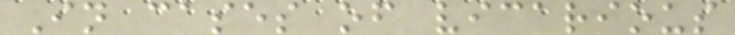In cases of vicarious
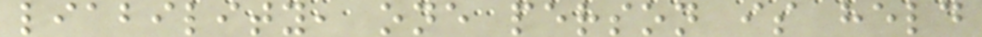liability, one person is held
